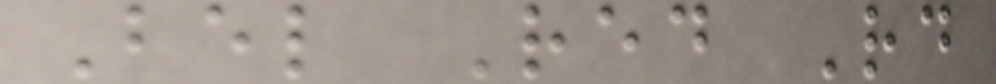Bel Red Rd
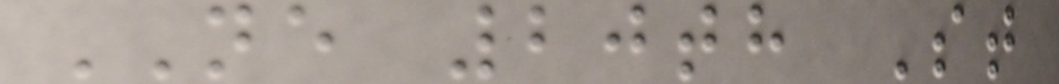NE 20th St
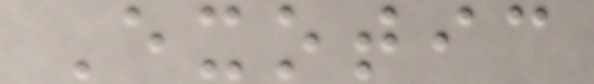Exotic
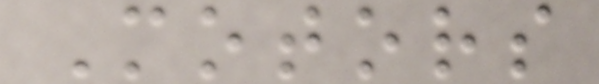Motors
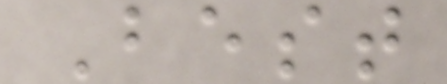Best
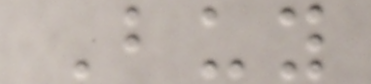Buy
